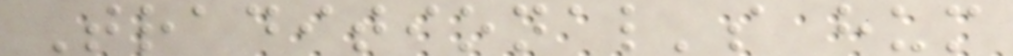Traditional's hum
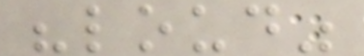"loud"
